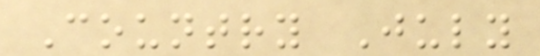Country July
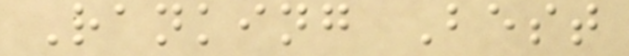Ranking Best
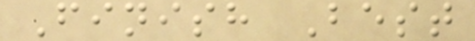Finish Best
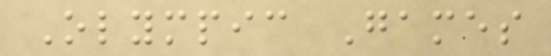Olympic Games
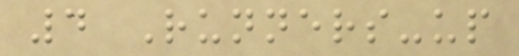4 Runners-up
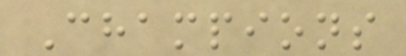Champions
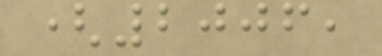(2006,
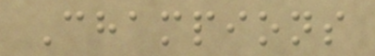Champions
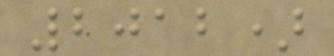2012)
